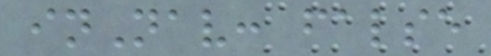inNav: false
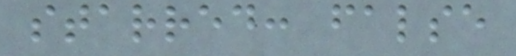starred: false
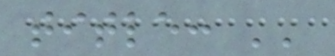title: ''
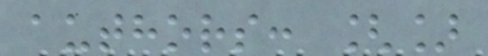authors: []
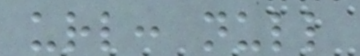url: null
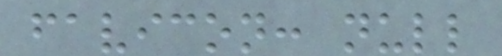favicon: null
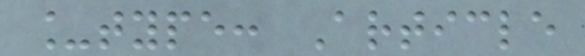_type: Article
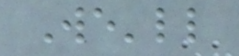We'll
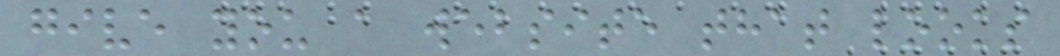give you a website that looks
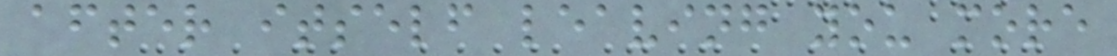after itself leaving you more
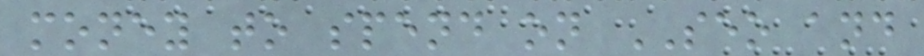money to spend on SEO and
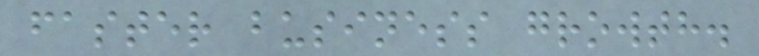faster business growth.
